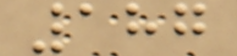187
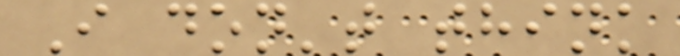I don't think
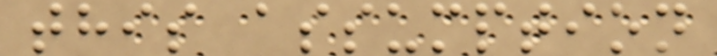this assumption
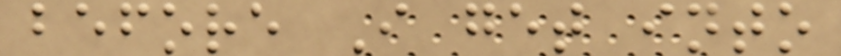before I get into
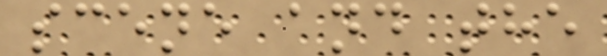scene and the
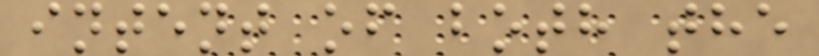intent of both the
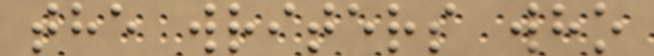the writers who
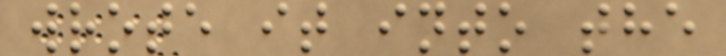wrote it into the
